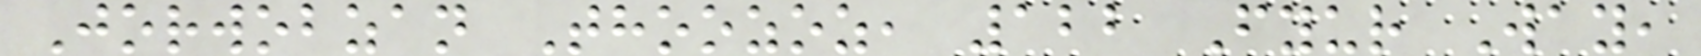Jorwobzan Thoozoz, 122 Fyur Way,
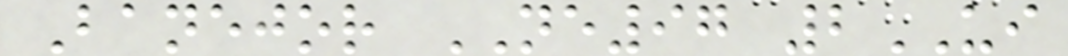Banejor NE97 2UI
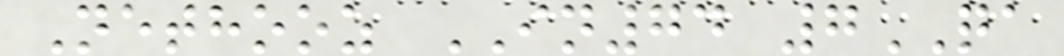Nethooz IN74 7QA
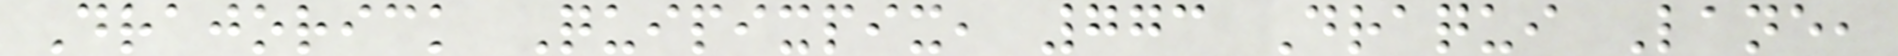Drajorick Quipixpix, 773 Draqui Lane,
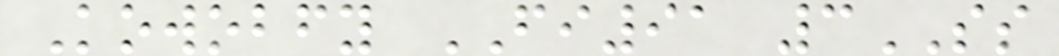Kowobfy FI91 3SS
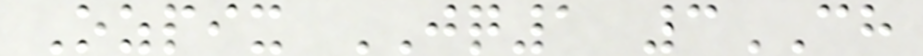Ozpix JQ1 3CH
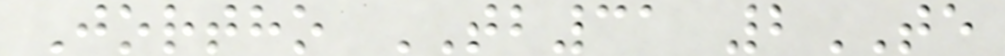Jortho TB31 2TE
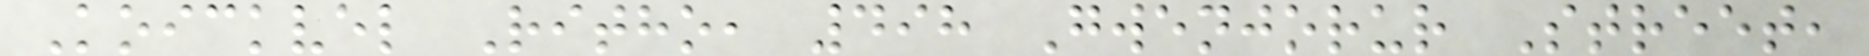Koickvel Ritho, 498 Gwenjorur Street,
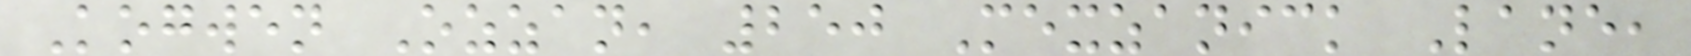Kogwen Ozzan, 250 Mexzanick Lane,
